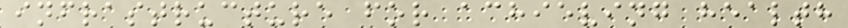infrastructure for achieving health
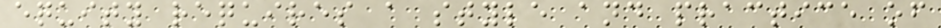equity requires a style and practice of
